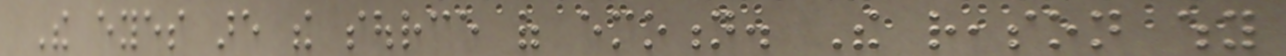The eyes are the source of emotion. The reason why
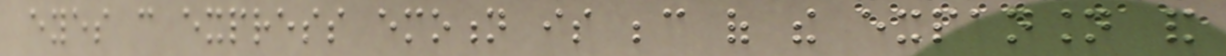eyes can express emotion is because of the expansion and
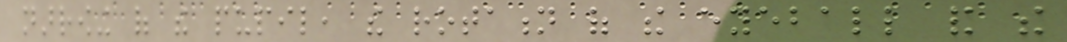narrowing of the pupil, the rotation of the eyeball and the
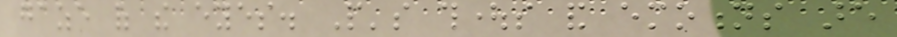gaze of the eyes. People's thoughts and emotions are
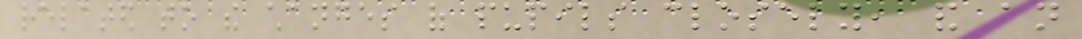related to the changes of pupils closely, and an
